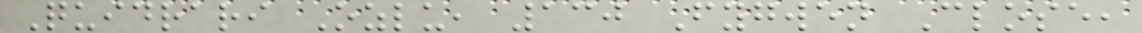Quidrari Ozlu, 130 Fygwen Close,
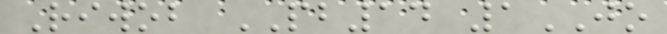Riwob PB14 1JO
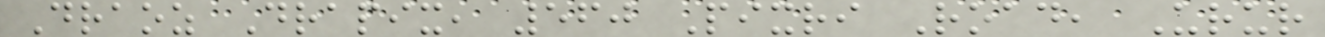Draoz Drapix, 560 Pixri Road, Urur
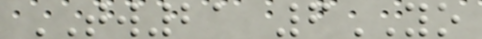TW21 6YO
